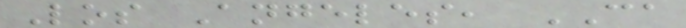Los Angeles, CA
